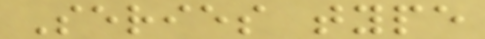Series type
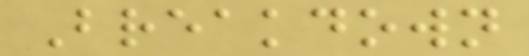Breakdown
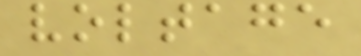voltage
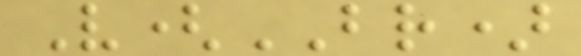V(BR)
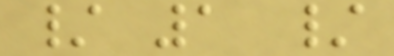/ 1 /
